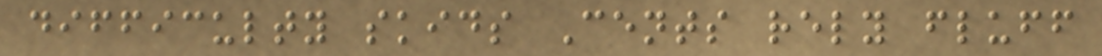difficulty skids Cents rely fluff
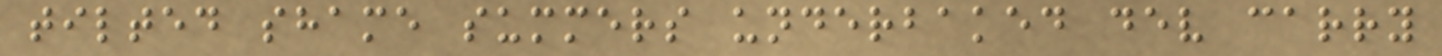tilted shame summers underbaked dev carry
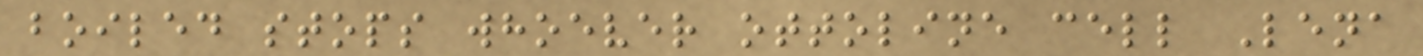boiled stops whoever ottoline cell Lena
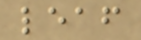leaf
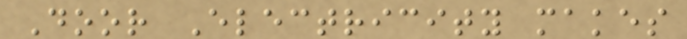Door Electricity makes
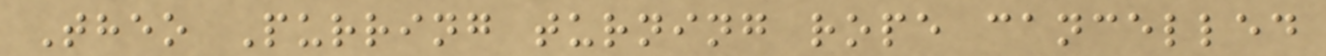Theo Purring turning rope cancelled
